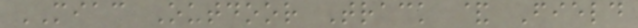MIAC Outdoor Track & Field
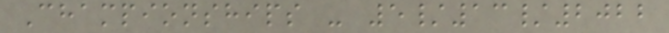Championships - 5/13/2022
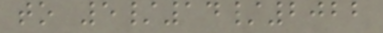to 5/14/2022
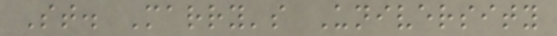St. Marry's University
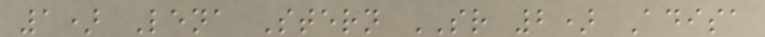1) Lena Stern SR 2) Adisa
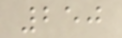250
